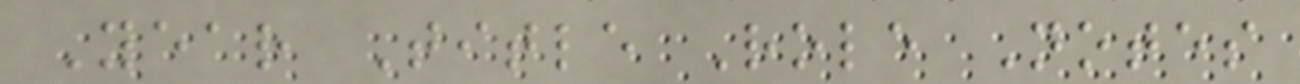Year Title Role Notes
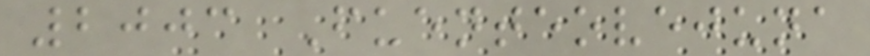2003 Fuenteovejuna
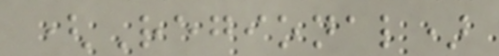(Regional)
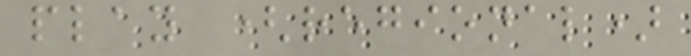play (regional)
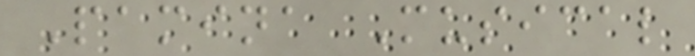Pamina Musical
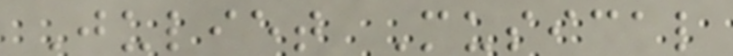Juliet Musical
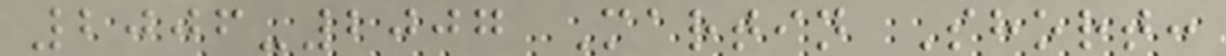2006-2007 Martin Short:
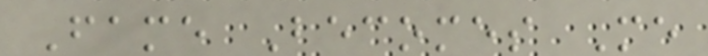Fame Becomes Me
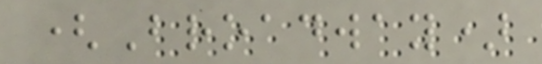(Broadway)
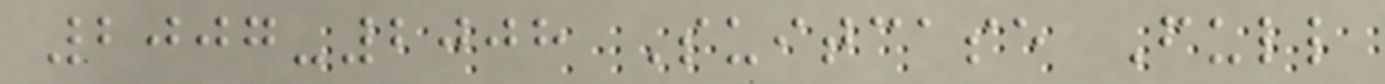2007-2008 Suitcase Full
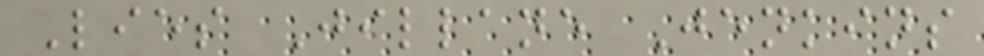Lies Jillane Jenkins
